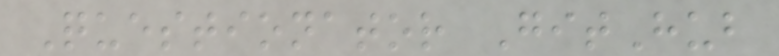Questionator GitHub
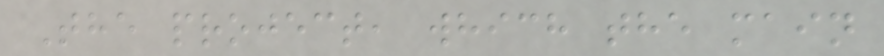The project, which the main
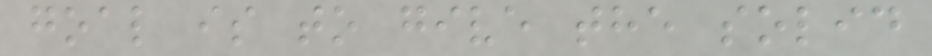goal is to give the solid
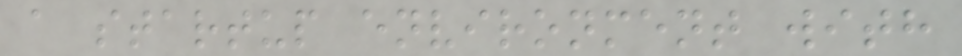a startup environment with
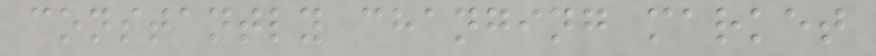constantly changing market
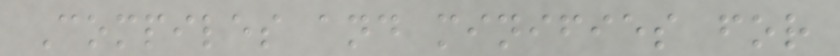Compiles and minifies for
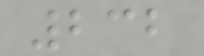232
